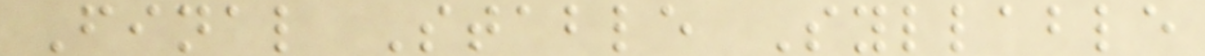Final Stable Syllable
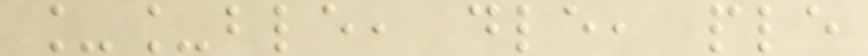__ble, dle, ple
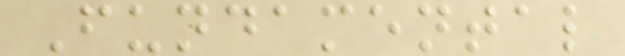Fundamental
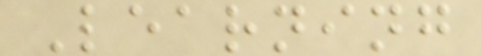Learning
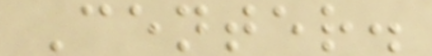Center.
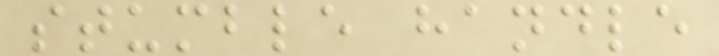stumble handle
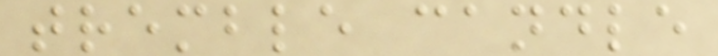tremble candle
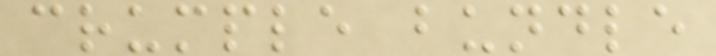crumple bundle
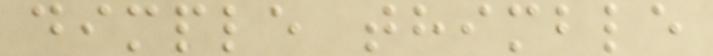dimple thimble
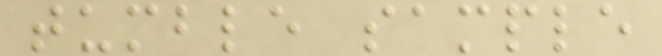tumble sample
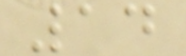14
